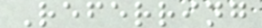Referring
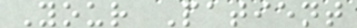Your Patient
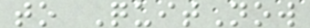to QuitNow
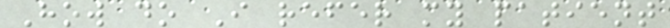How do I refer my patient
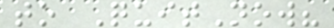to QuitNow?
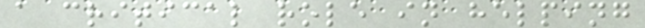a critical role in helping
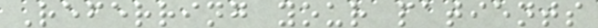Referring your patients
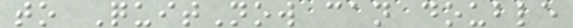to QuitNow can double
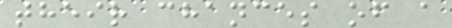their chances of a
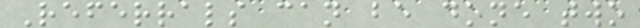Referrals can be done two
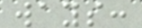ways:
